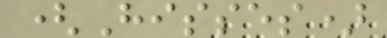(Hisses)
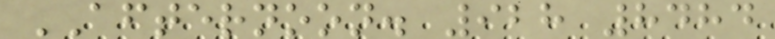AFTERNOON. 928 8484
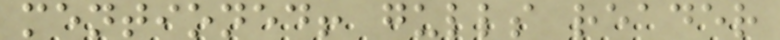mentioned! gulls reader
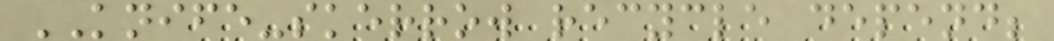KNIFE-skerrow recycle depend;
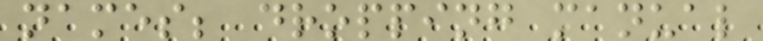names; dropping manual
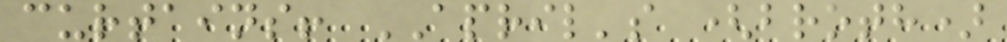curtains! APRIL's (broth)
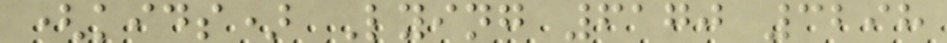(kids) Lying 6170 3298
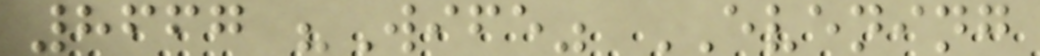8667 "Wife" EVENING
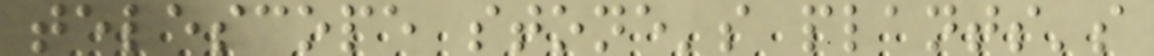telescope stone's plants's
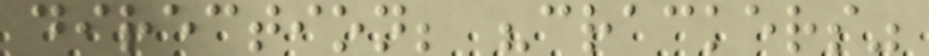direction; "crackers"
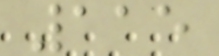115
